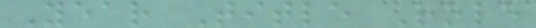Year Title Role
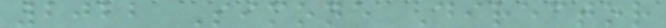2022 Simone Director
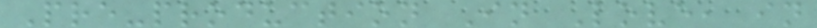Pre-production In Love, in
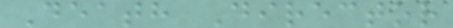Death Director
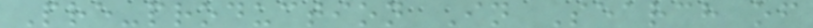Pre-production In Search of
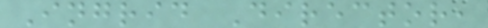Ingrid Director,
